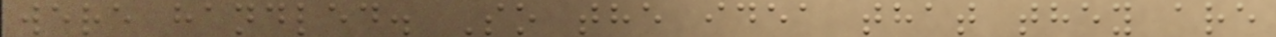were handled. So the idea that they are
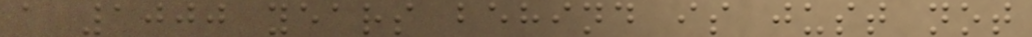a 1000 years behind is just not
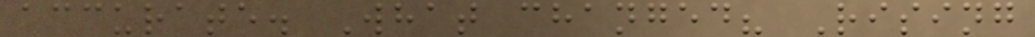accurate. What changed? Rising
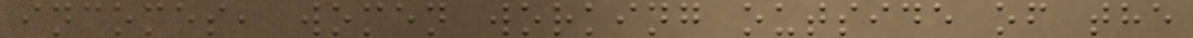incomes, women working outside of the
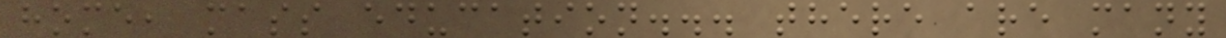home, mass education... there are many
